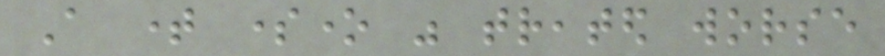A time someone was treated worse
